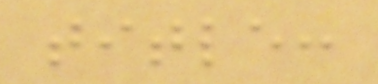title:
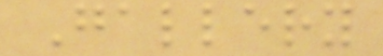Gallery
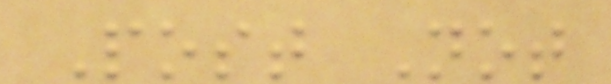Post Not
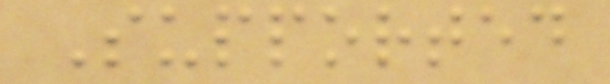Supported
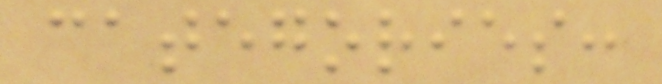categories:
